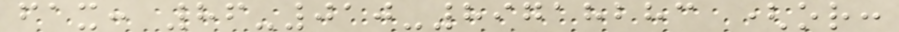fax: 86-010-89718283 (or:
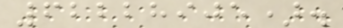62228905).
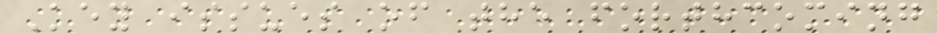Key issues of the forthcoming
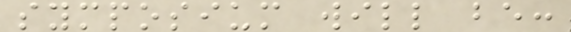symposium will be:
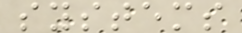systems
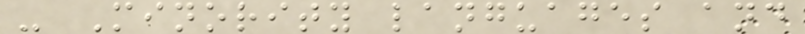- Minority languages and
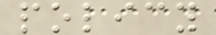policy
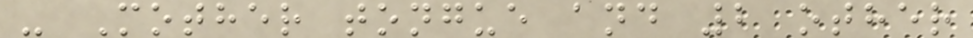- Mother tongue and 2 other
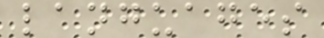languages
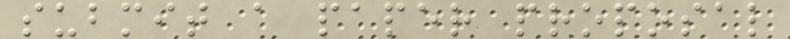submit a paper proposal
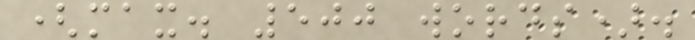(max. 500 words).
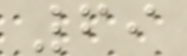69
